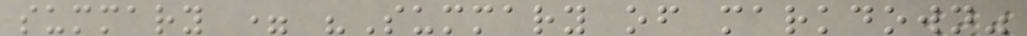summary = "Summary of markdown"
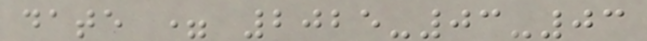date = 2025-03-03
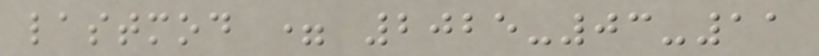lastmod = 2025-03-11
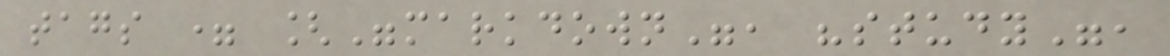tags = ["markdown", "study",
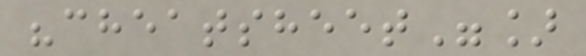"cheatsheet"]
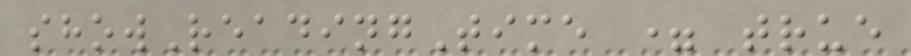showReadingTime = true
